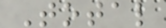Total
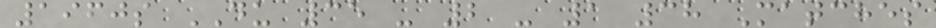1960s DU 35 - 2 - 1 38 Matches
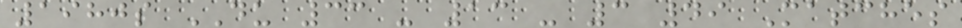1980s DU 33 - 13 - 3 49 Matches
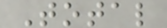Total
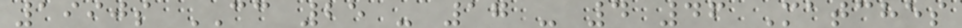1990s CC 25 - 17 - 4 46 Matches
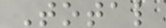Total
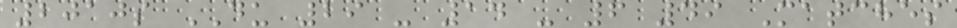2010s DU 29 - 14 - 6 49 Matches
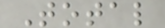Total
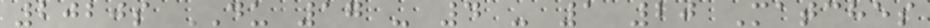2020s DU 17 - 4 - 1 20 Matches
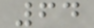64
